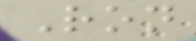Ron
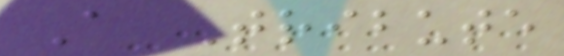A Tribute
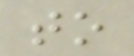to
